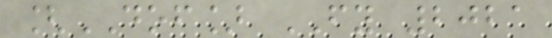[DOF] FY 2021
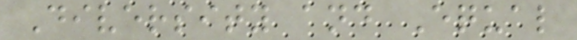Diversity and Equal
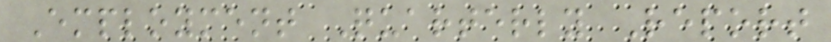Employment Quarterly Report
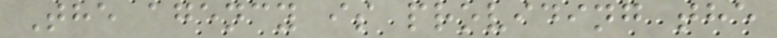The agency is providing the
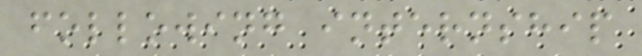following internship
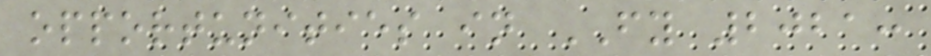opportunities in FY 2021:
